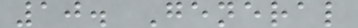10. General
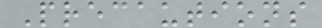Precautions
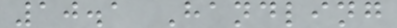10.1 Handling
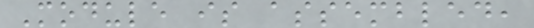Module is assembled,
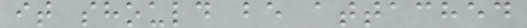it should be attached
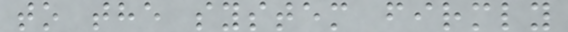to the system firmly
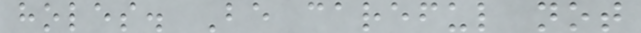holes. Be careful not
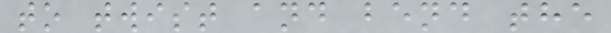to twist and bend the
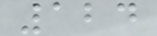124
